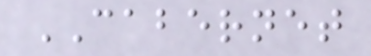CABERNET
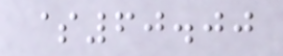$60.00
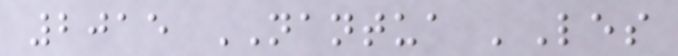2015 NANTUA 'Les
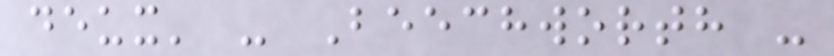deux' - Beechworth -
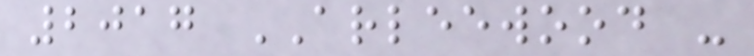2017 ARLEEWOOD -
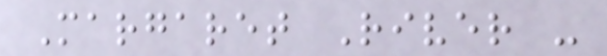Margaret River -
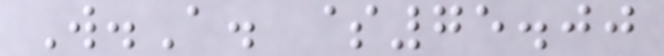W.A. $75.00
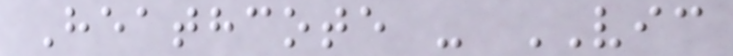Heathcote - VIC
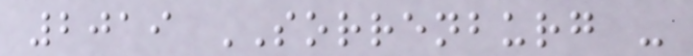2019 SORRENBURG -
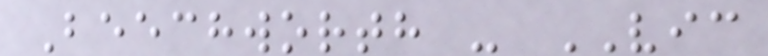Beechworth - VIC
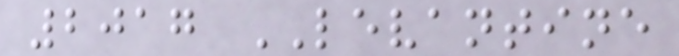2017 LEVANTINE
